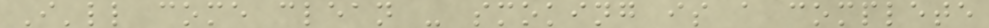I'll come clean - smoking is a complete
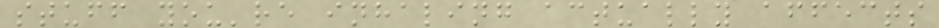stuff you're inhaling actually affects
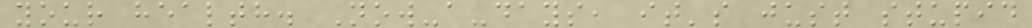your health. Now-a-days, it's just stupid
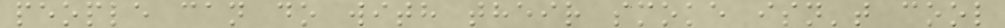people can do with their smoke isn't cool
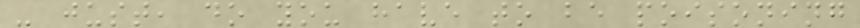- just, do you have to be poisoning
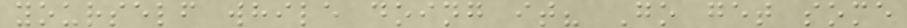yourself while doing it? Go get some
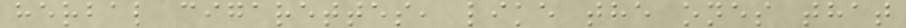herbal cigarettes, like the ones that
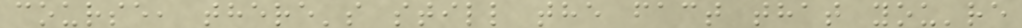course, there's still the fact that you're
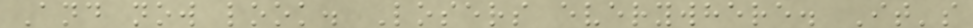And now look. Losers everywhere. It's
